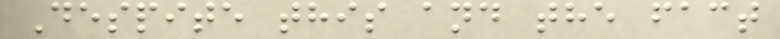Despite this and the fact
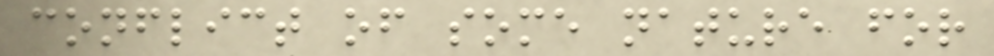conflict of some nature for
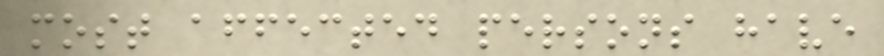most affected persons have
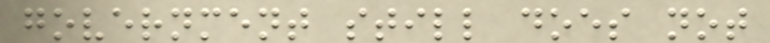government still does not
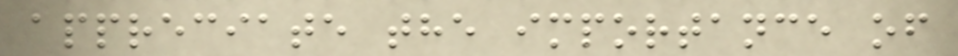appreciate the importance of
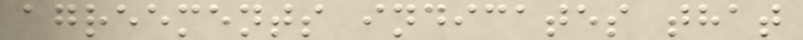agreements indicates that
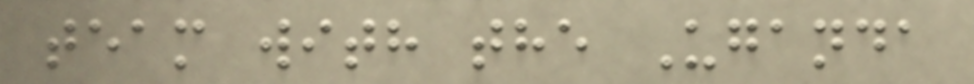team with the Uganda
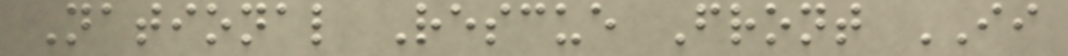National Rescue Front II
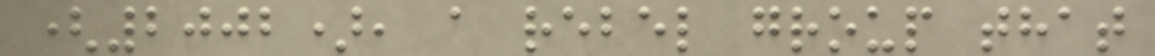(2002), a rebel group that
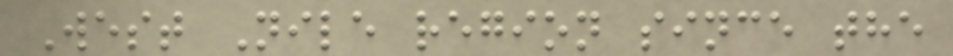West Nile region since the
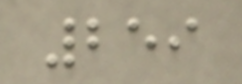259
